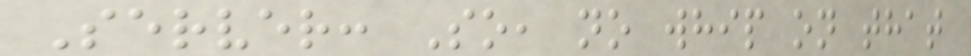Server: So, no whip on that
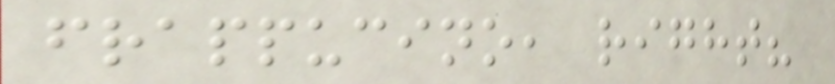frappucino, right?
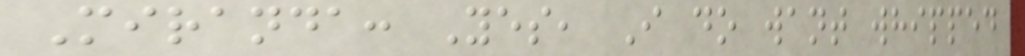Miranda: Yes, I do want whipped
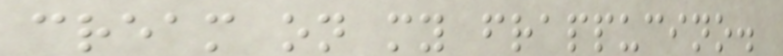cream on my frappucino.
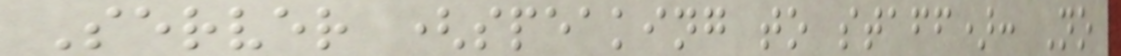Server (speaking to staff): No
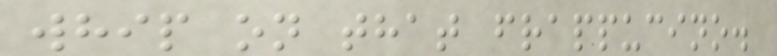whip on that frappucino.
